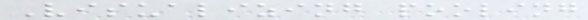Visualizing pooling
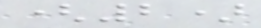(2)
